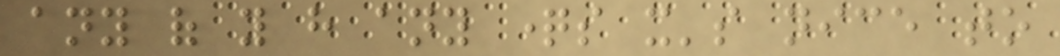any of you have any questions it's nice to
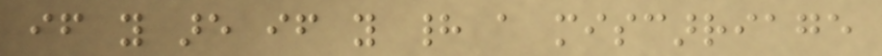if you are if you had a miscarriage
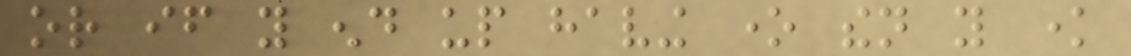or if you end up having one then you know
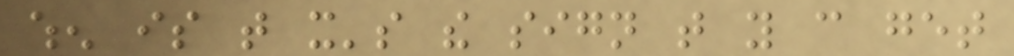when is that it's the sign that you can get
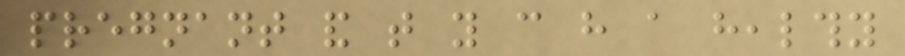pregnant and that you can have a healthy
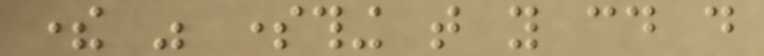there was something that you could do
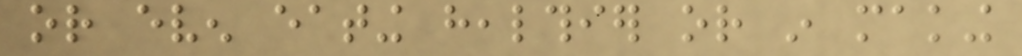or even eating healthier or in making
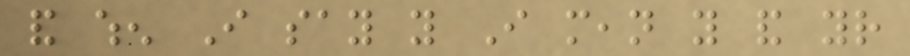and when I say you I mean you and your
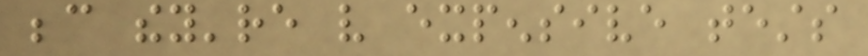because they're very expensive tests
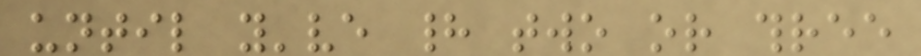until you've had two or three
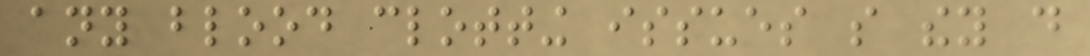any blood clotting issues so they do
